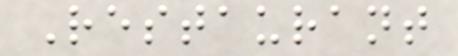Restaurant
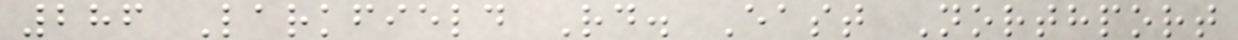286 Larkfield Rd. East Northport
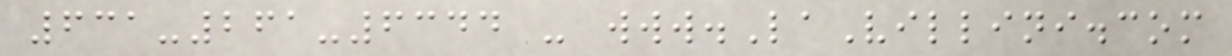631-261-6344 - www.LaVillini.com
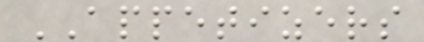APPETIZERS
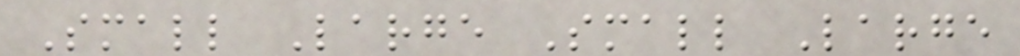Small Large Small Large
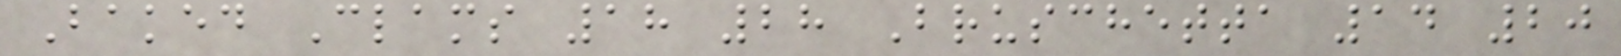Baked Clams 18 28 Bruschetta 14 20
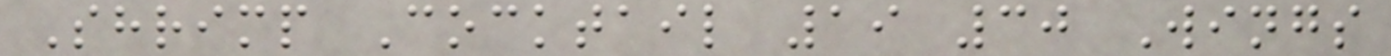Shrimp Cocktail 19 30 Wings
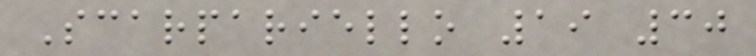Scarpariello 19 30
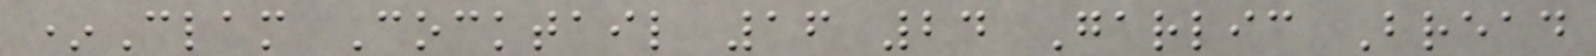*Clam Cocktail 16 24 Garlic Bread
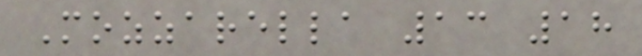Mozzarella 13 18
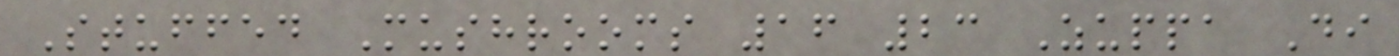Stuffed Mushrooms 16 23 Zuppa Di
